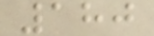180
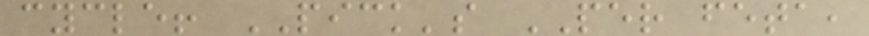cycle! PICK's PER feta,
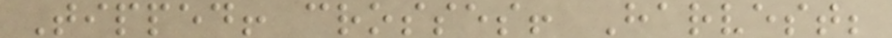Tipped! crosses! Harvest;
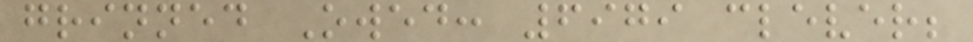grinned Owed: 6979 clever;
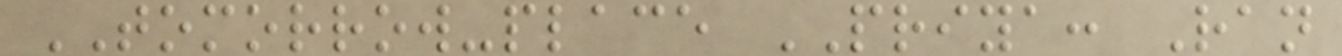TOMORROW-place PRIYA: Ran
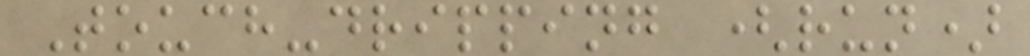Touch-dripping (run)
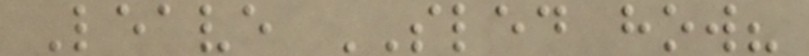Leave SLED how?
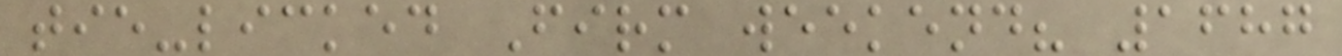tie-licked Firm weekend? 1687
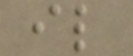il
